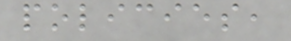policies,
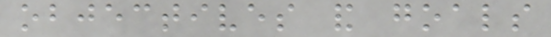objectives and goals
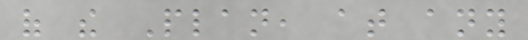of the Plan, at any
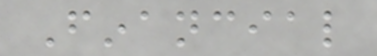Financial
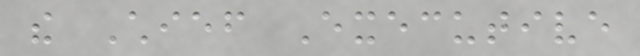the Chief Executive
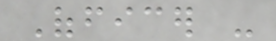Officer -
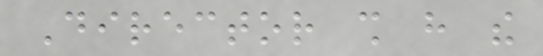Director shall have the
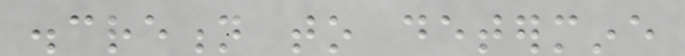discretion to determine
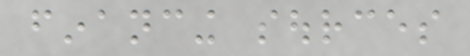financing sources
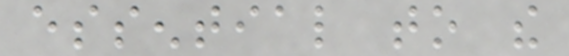essential to the
